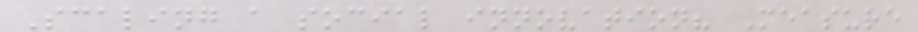Scaling a social innovation? Measure
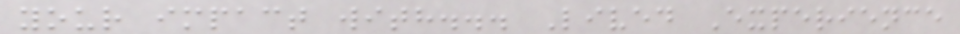your impact with... Lived Experience
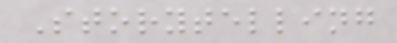Storytelling
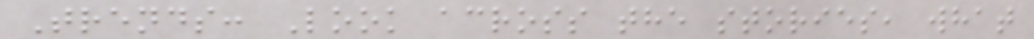Trends: Look across the stories, what
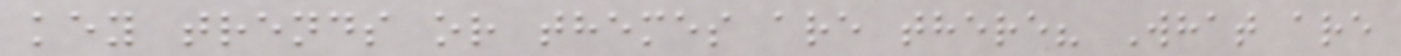key trends or themes are there? What are
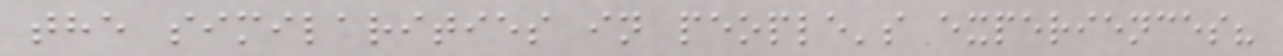the similarities in people's experiences?
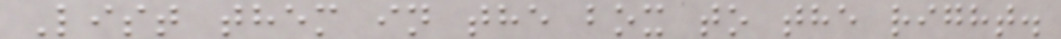List them in the box to the right.
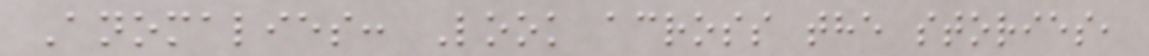Anomalies: Look across the stories,
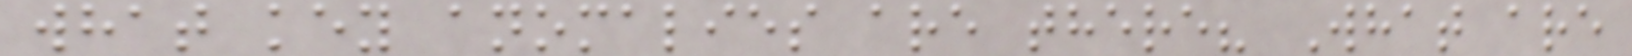what key anomalies are there? What are
